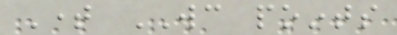Time WC points
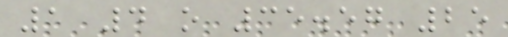1 4 o 35.57 25
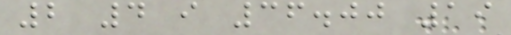2 4 i 36.00 19
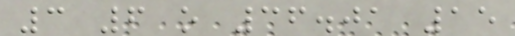3 6 o 36.01 15
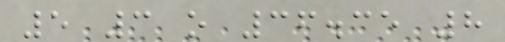5 3 o 36.35 8
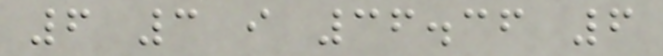6 3 i 36.36 6
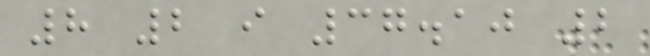8 2 i 37.10 2
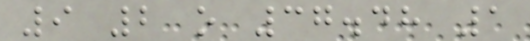9 2 o 37.48 1
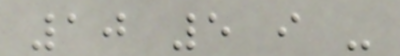10 5 i -
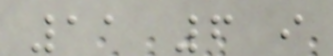11 6 i
